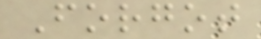Forgot
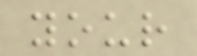your
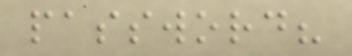password?
